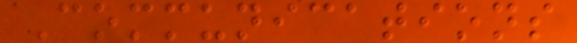Communications
